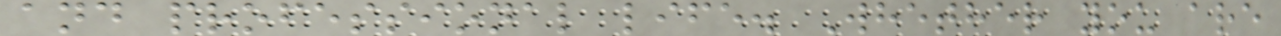and professional life. Whether you are
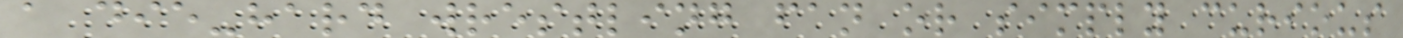a die-hard wrestling fan or simply curious
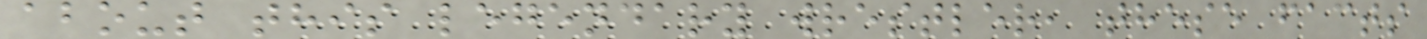about this legendary wrestler, these facts
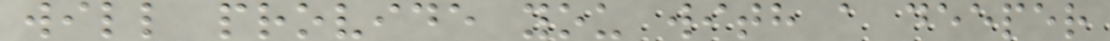will provide you with a deeper
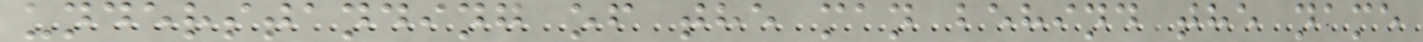understanding of the man behind the name
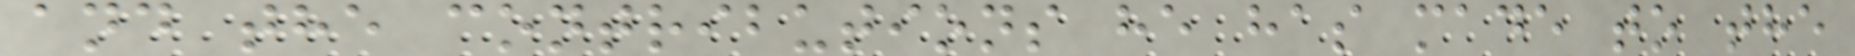and the contributions he has made to the
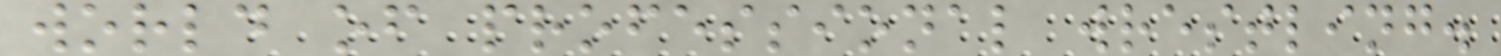world of professional wrestling.
